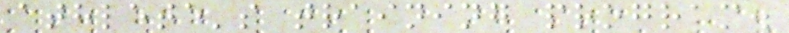athlete's training program.
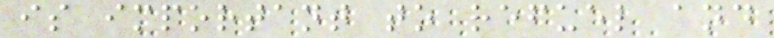is important to refuel and
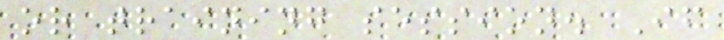or training session. If
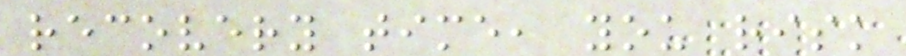recovery time, you risk
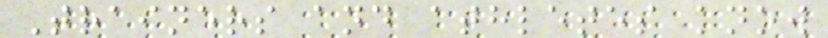Trainers and athletes know
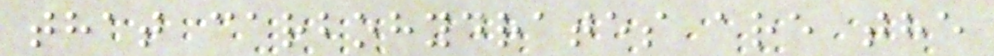that carbohydrates are the
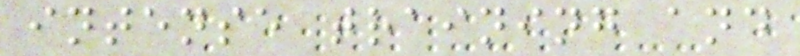intense training and
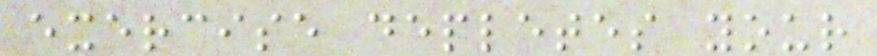exercise depletes your
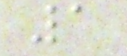1
